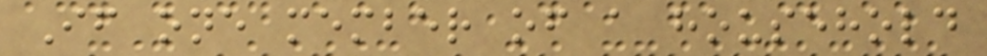If one member of a household
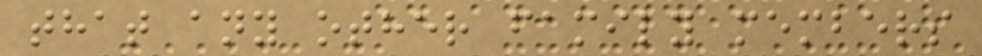that any other family members
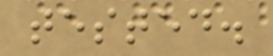tested.
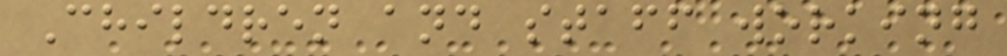Children and staff working
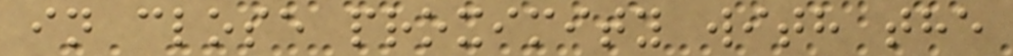in close proximity with the
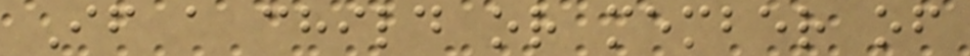If a child or member of
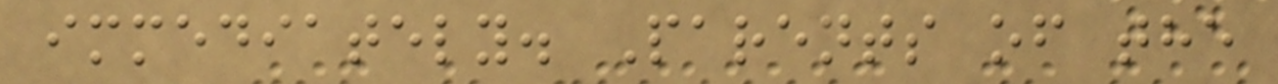immediately. Parents of the
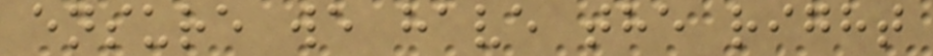ensure we have the right
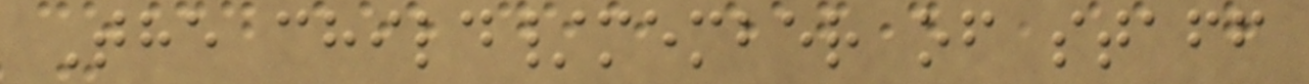The child/member of staff
